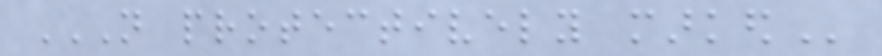NOT PROTECTIVELY MARKED
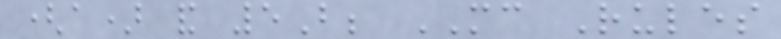(a) and 5B; MC Rules
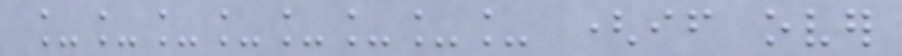________ (if over
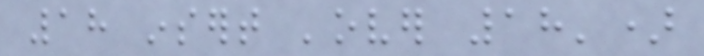18 insert 'over 18')
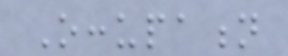Occupation
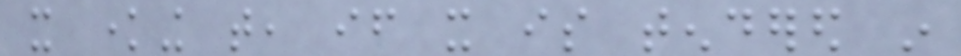it knowing that, if it is tendered in
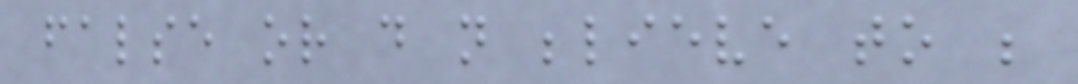false or do not believe to be
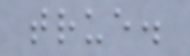true.
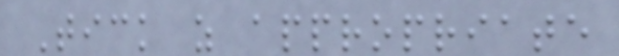Tick as appropriate
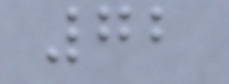72
